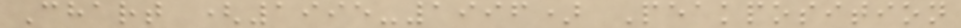Chart (1995-1996) Peakposition
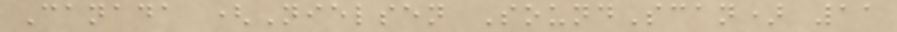Canada (Nielsen SoundScan) 11
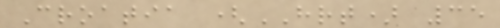Croatia (HRT) 35
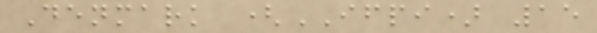Denmark (IFPI) 15
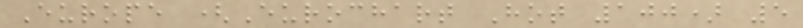Europe (Eurochart Hot 100) 5
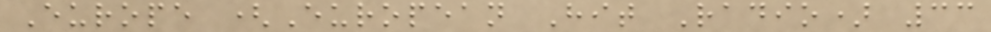Europe (European Hit Radio) 33
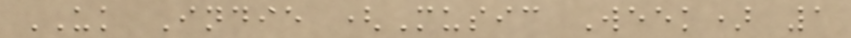UK Indie (Music Week) 1
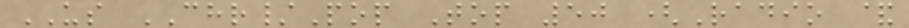US CHR/Pop Top 50 (Radio &
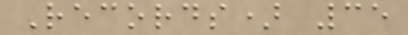Records) 35
